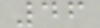46
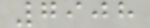7908
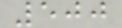500
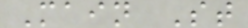Main St
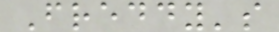Freddy's
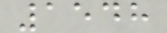1548
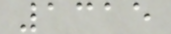1315
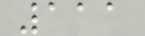111
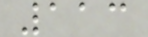113
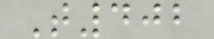T402
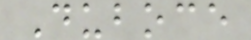Duboce
